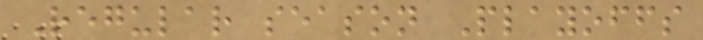Regular season Playoffs
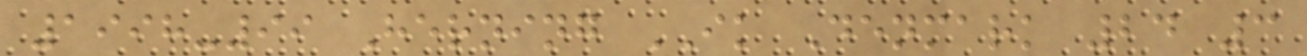1998-99 Herning IK Denmark 24 3
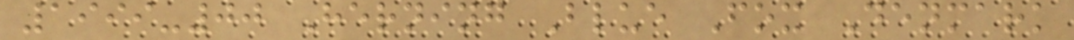1999-00 Herning Blue Fox Denmark
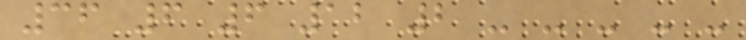36 6 6 12 2 - - - - -
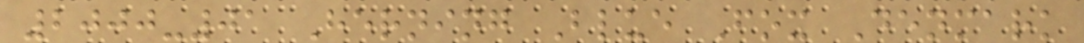2000-01 Herning Blue Fox Denmark
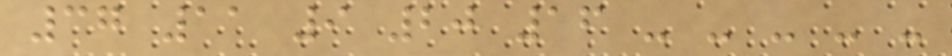37 11 9 20 16 - - - - -
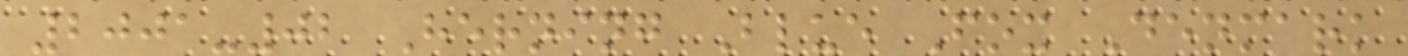2001-02 Herning Blue Fox Denmark
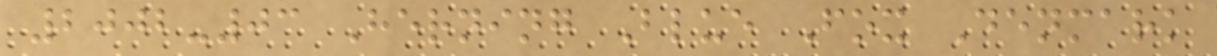2002-03 Herning Blue Fox Denmark
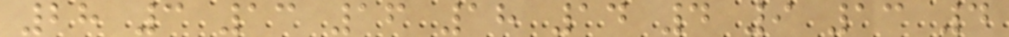28 3 13 16 18 14 4 9 13 4
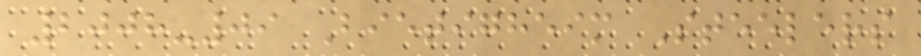2008-09 Bietigheim Steelers
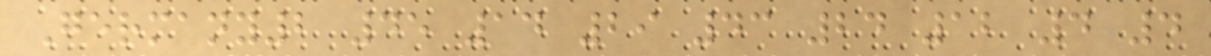Germany2 45 14 29 43 24 12 4 4
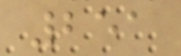251
